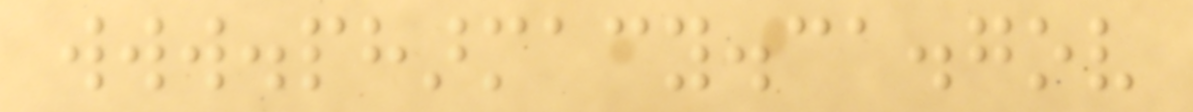www.pharmacy.ca.gov
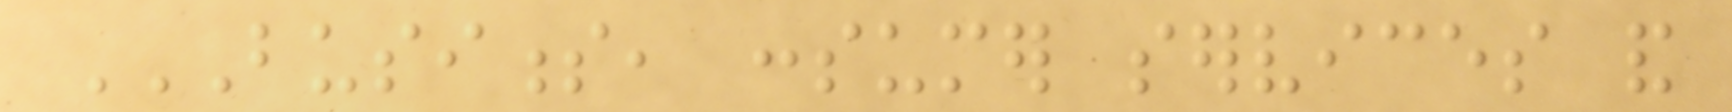BUSINESS, CONSUMER SERVICES AND
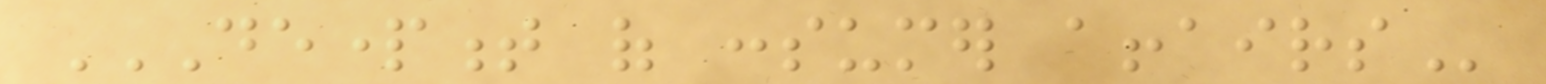DEPARTMENT OF CONSUMER AFFAIRS
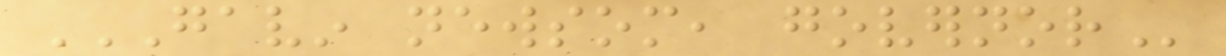GAVIN NEWSOM, GOVERNOR
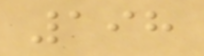198
